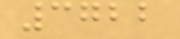3722
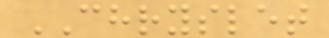CHRYSLET
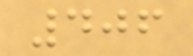406
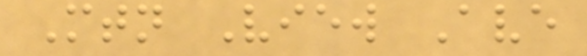Mtn View Ave
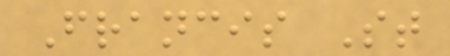Francis St
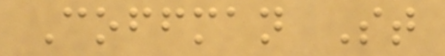Coffman St
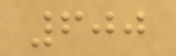600
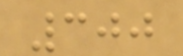300
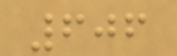606
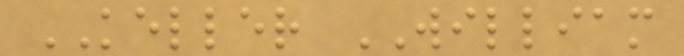KELLER WILLIAM
